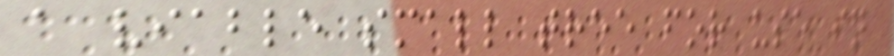a viable small tree for use in
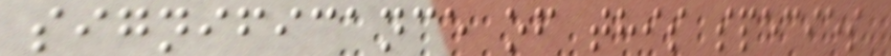significance of this species
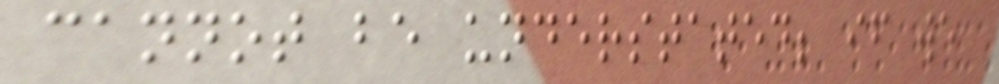cannot be understated; if we
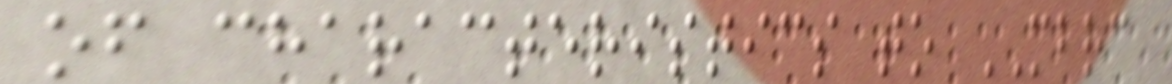of characteristics to MBRC
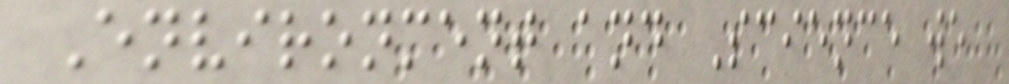Environment and Science we
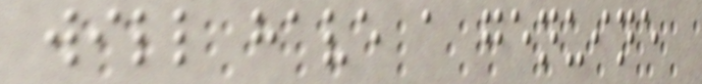will have a genuine
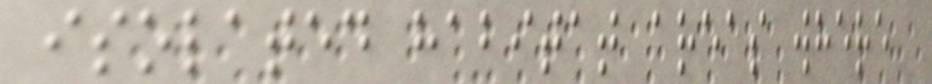isolated habitat areas where
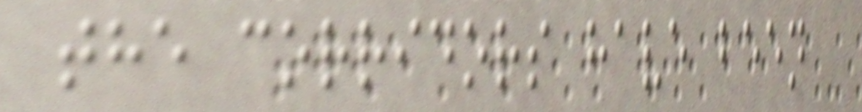the corridors have been
